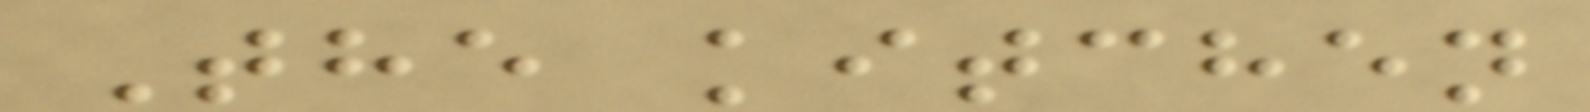The kitchen
